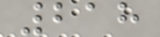218
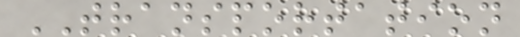TRANSPORTATION
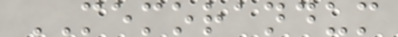MEMORANDUM
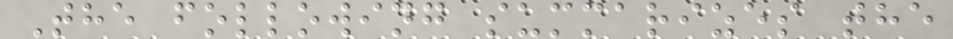The following summarizes the
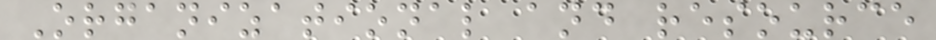Organizational and resource
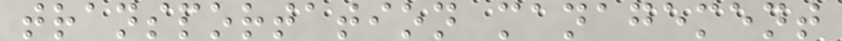transportation management
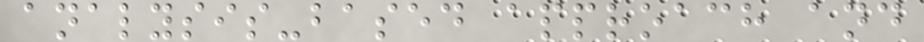analysis-based approach and
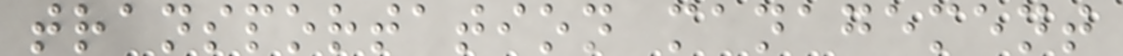transportation management
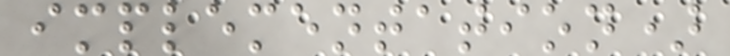implementation)
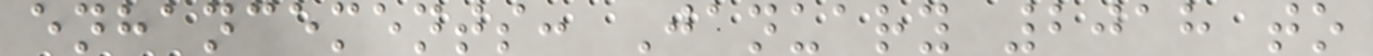enhancements: January 2018 to
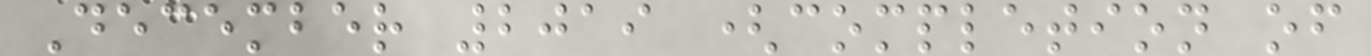December 2019 (completion of
